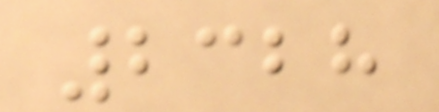2328
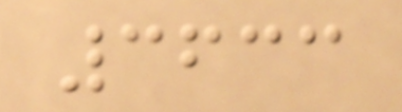3633
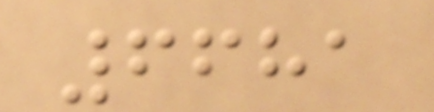6681
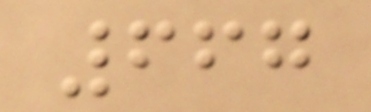667
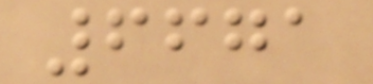6671
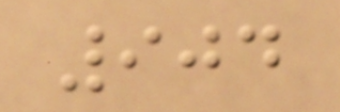904
